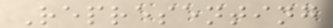Representing
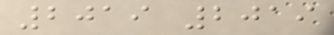2019 2019
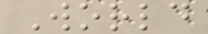World
